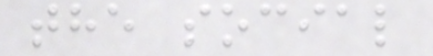the social
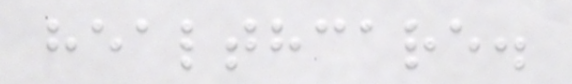healthcare.
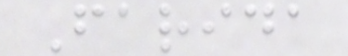Farida
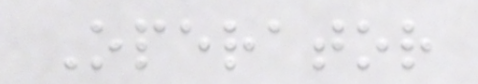Operator
